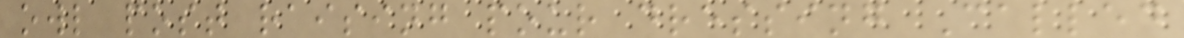owl post raising pour dressing Called
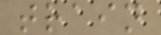train
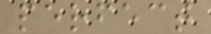perfect
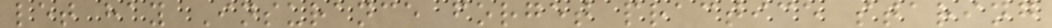let hay Insurance forget practice staring
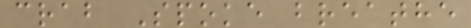crab Spoke breathe
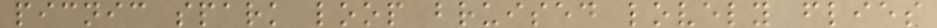picnic spark loop bruised lovely flies
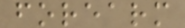forearm
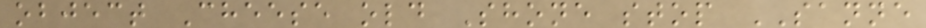object Cheese old Shone stop SANNE
